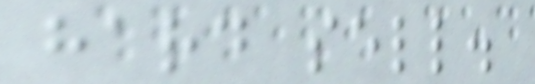hard sell.
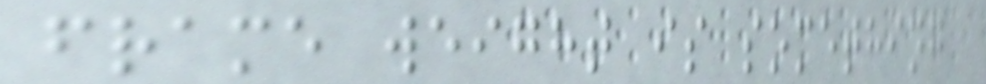frame weight is something
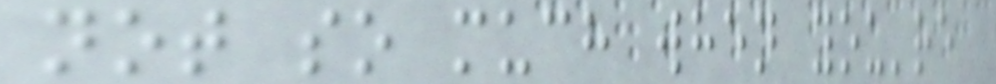not so much when you're
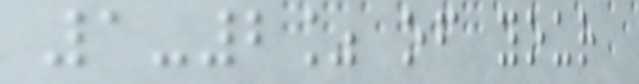1-2% of your
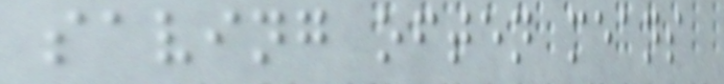saving often means
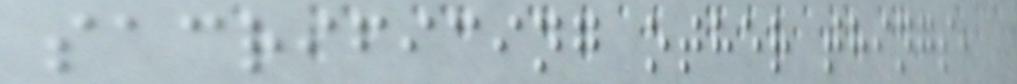sacrificing other things,
